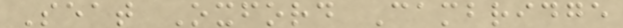Seat Oxford Cambridge
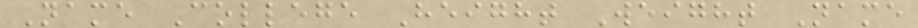Name College Height Weight Name
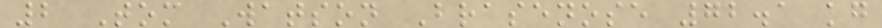2 Tom Watson Brasenose 72.1 kg
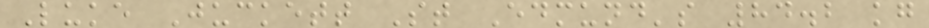Luke Juckett St Edmund's 84.2 kg
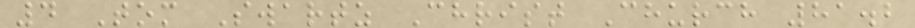4 Tom Swartz Christ Church 81.2
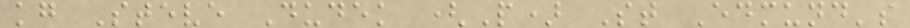kg Steve Dudek (P) St Edmund's
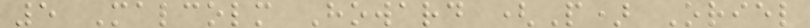5 Malcolm Howard (P) Oriel
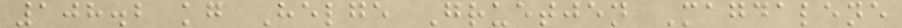108.2 kg Helge Gruetjen Magdalene
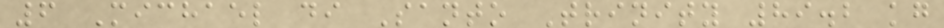6 Michael di Santo Trinity 89.2 kg
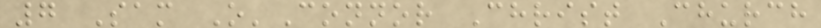7 Sam O'Connor Christ Church
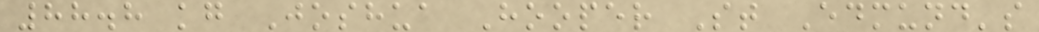88.8 kg Joshua Hooper St Edmund's
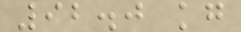92.0 kg
